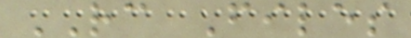RC Files
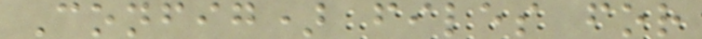Config) files for
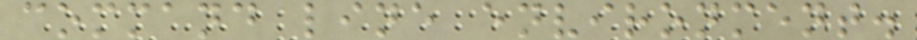command line environment.
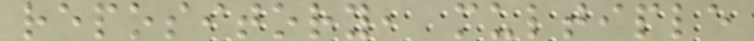repository, multiple
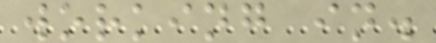working in.
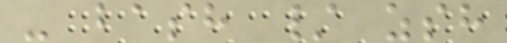- bash / zsh
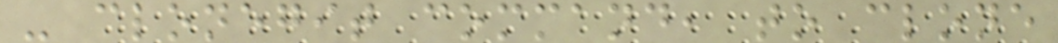- clonegit command, to clone
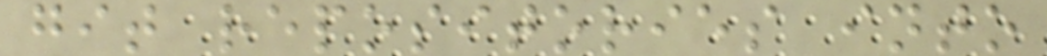git repositories into
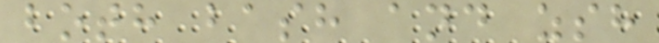both bash and zsh
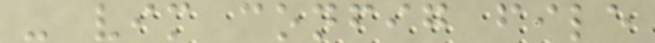- vim config file
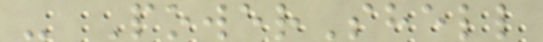- PowerShell
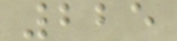225
